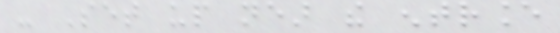- Set up near the entrance
